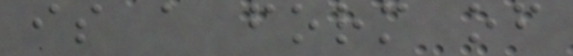is a form of
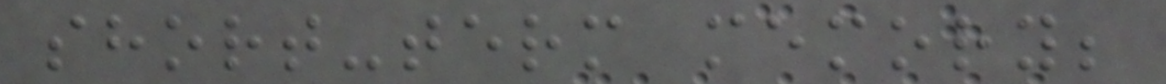short-term memory;
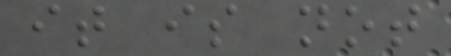it is not
